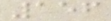156
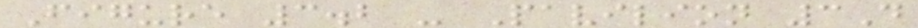Figure 3.2 - Pavilion 3D
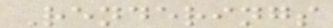Renderings
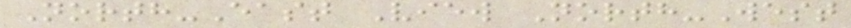North-East View North-West
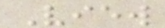View
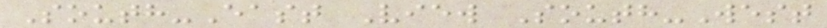South-East View South-West
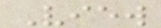View
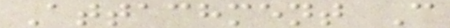Attachment C
